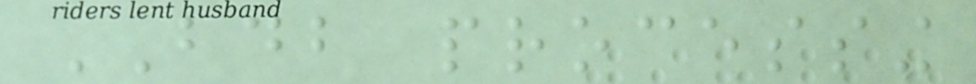BDB processing
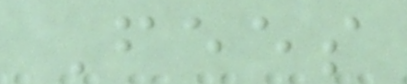Fees
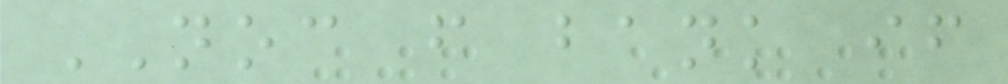NOC from bank if
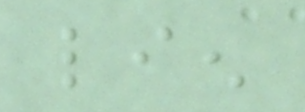lien
